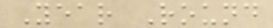Year Round
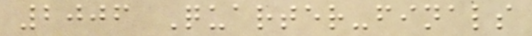2006 Quarter-finals
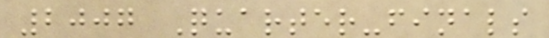2007 Quarter-finals
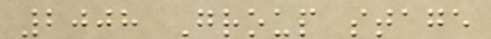2008 Group stage
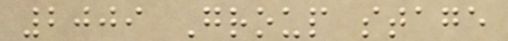2009 Group stage
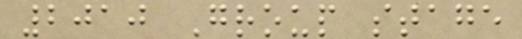2010 Group stage
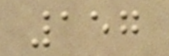157
